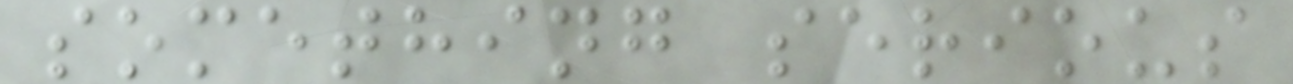something serious
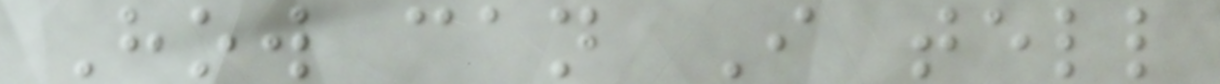How can I tell
